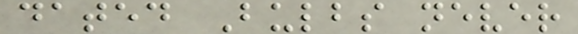dated Bulbs never
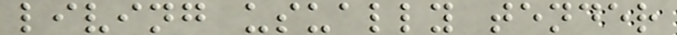living usually tender
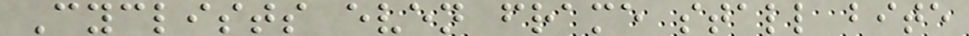Cyclists even frame stall bite
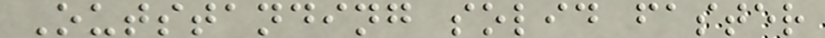Outstanding solid faster
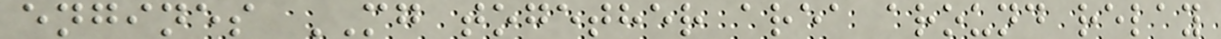engines MG together area around relay
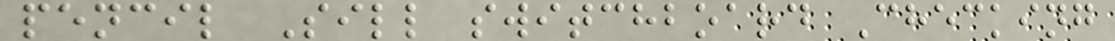pencil Sill switchboard Checking
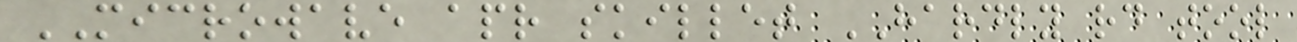MICROWAVE apr skillet HARDLY rd tool
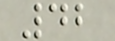42
